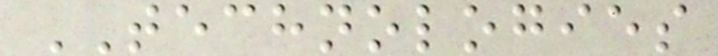TECHNOLOGIES
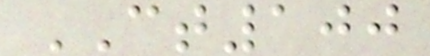CT100
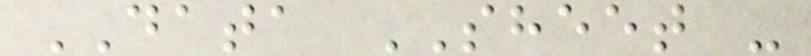DATA SHEET -
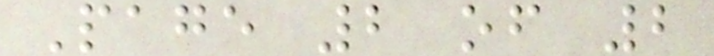Page 2 of 2
